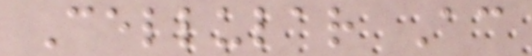Cellular Ac
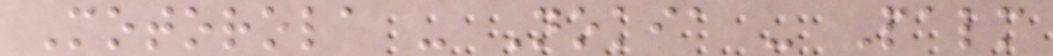Motorola - Nokia - Palm
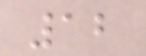12
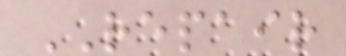REPAIR
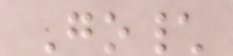Go\
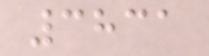3831
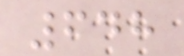648
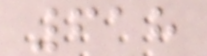618
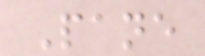Pane
